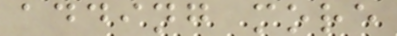adding more
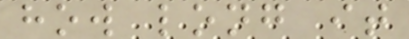how long it
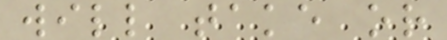will take or
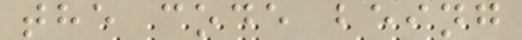the code being
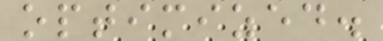optimized.
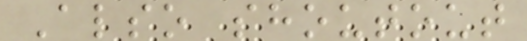Also shoutout
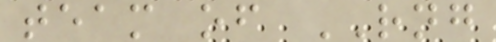team of RNG
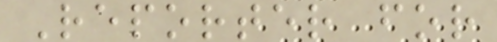Reporter for
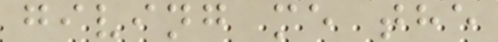giving me the
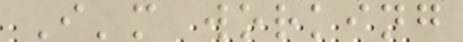I'm working
